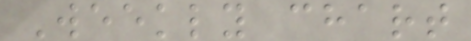Weekly chart
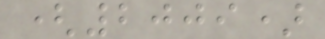(2009)
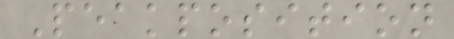Peakposition
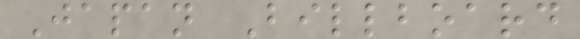Japan Billboard
